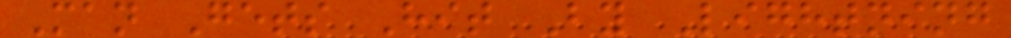Man Gets Hit By Lightning
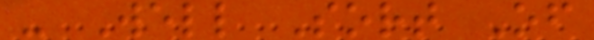- Well Sort Of
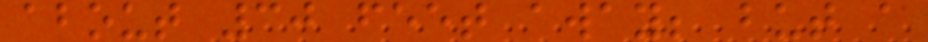about 30 feet away; but a
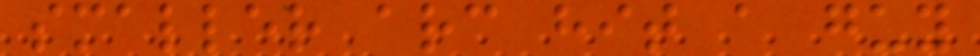smaller arc hit a guy
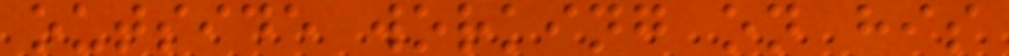outside working on his
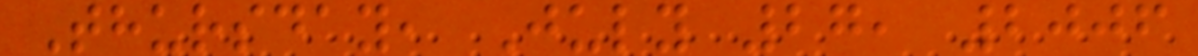Thursday, July 27, 2006
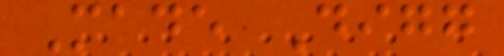Made Digg
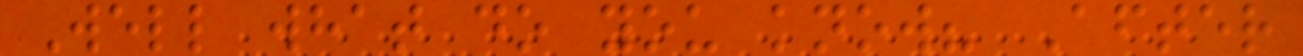Well what do you know? After
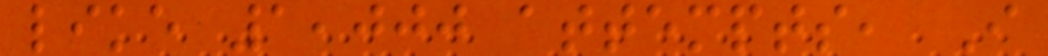like 1,000 attempts, I
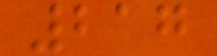217
